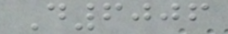D6006
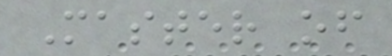Master of
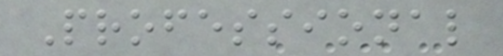Professional
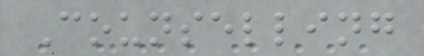Counselling
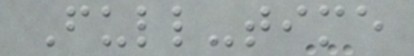Full-time
